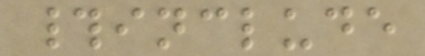#include
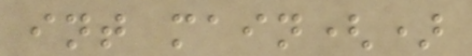int main()
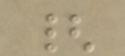{
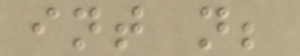int n;
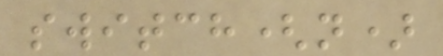switch(n)
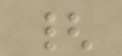{
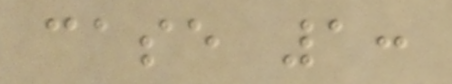case 1:
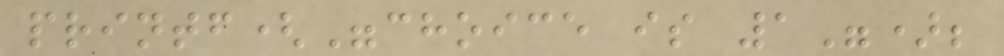printf("choice is 1");
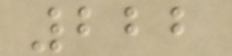222
